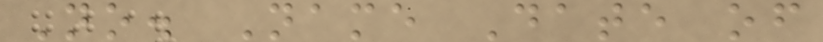No. Name Date of
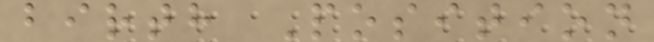birth Position
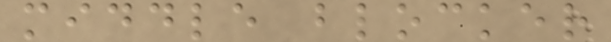middle blocker
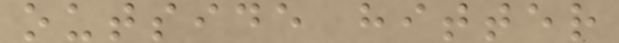outside hitter
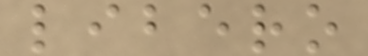libero
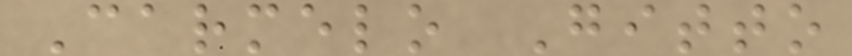Carmelo Gitto
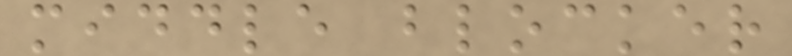middle blocker
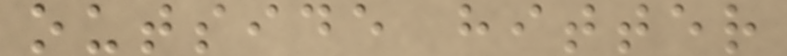outside hitter
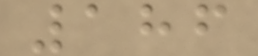186
